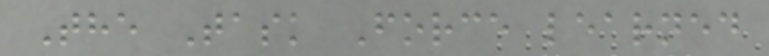The Task Force learned
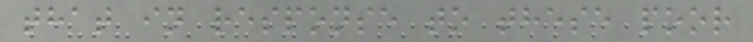that in response to these poor
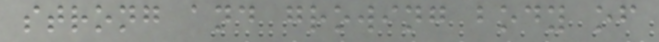strong and growing body of
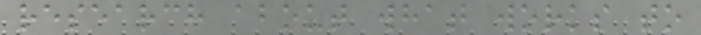research about what works to
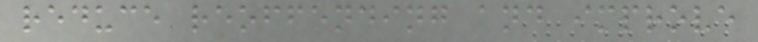reduce reoffending and improve
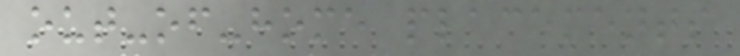out-of-home placements
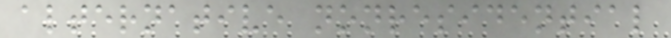alternative nonresidential
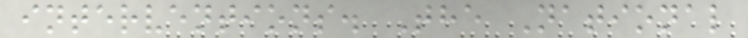interventions. The National
